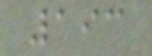193
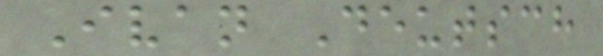Ivan Deutsch
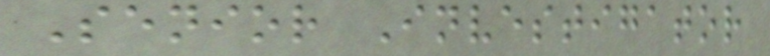Senior Investigator
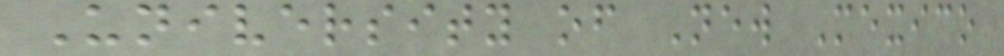University of New Mexico
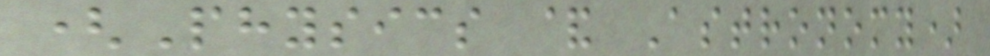(Physics & Astronomy)
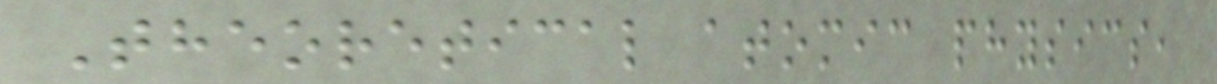Theoretical atomic physics,
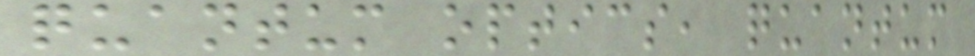quantum optics, quantum
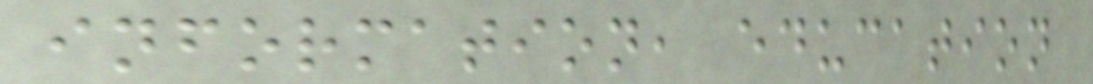information, education
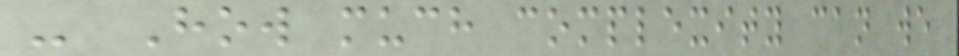- How much complexity can we
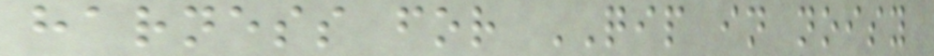harness for QIP in noisy
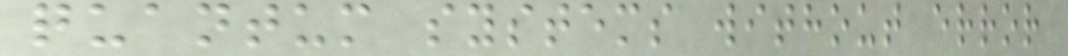quantum systems without error
